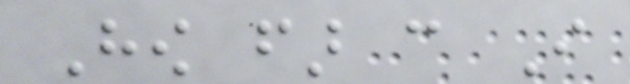How far can I
